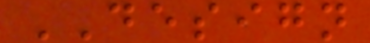DESIGN
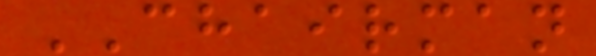CHAIRMAN
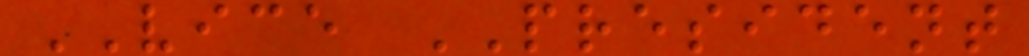VICE PRESIDENT
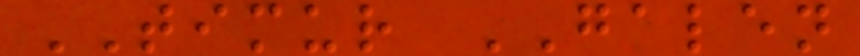TIMUR GALEN
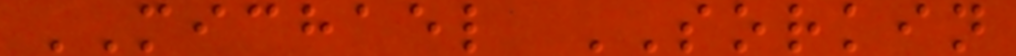MICHAEL SORKIN
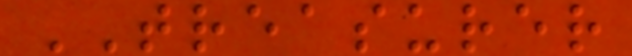TREASURER
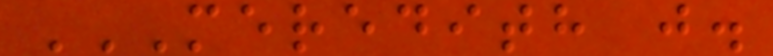MEREDITH J.
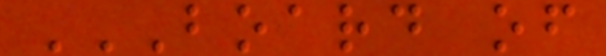BOARD OF
